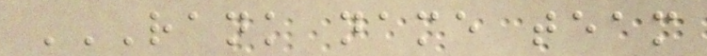RANK NAME TEAM
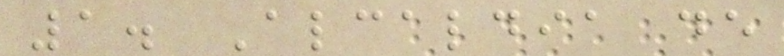1. Alcaldia de
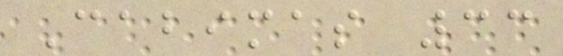Cabimas 33
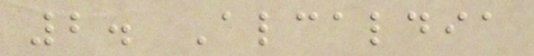2. Alcaldia
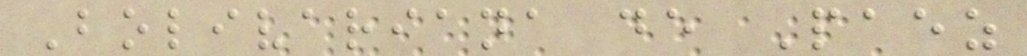Bolivariana de Paez
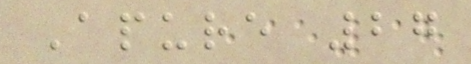Apure 27
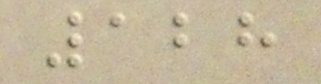128
